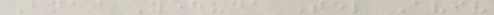Bnei Yehuda Tel Aviv
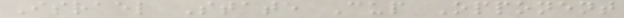Israel State Cup Opponent
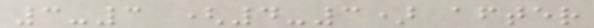3-3 (4-3) after
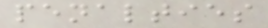penalties
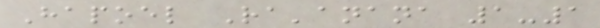Hapoel Ra'anana 1-1
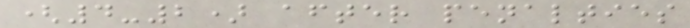(4-2) after penalties
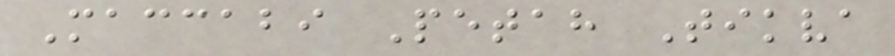Maccabi Petah Tikva
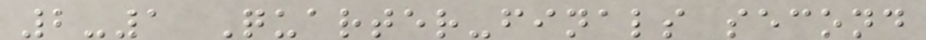2-1 Quarter-finals second
